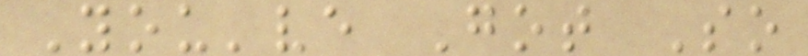You've Got So
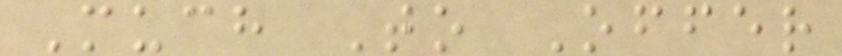Much To Offer
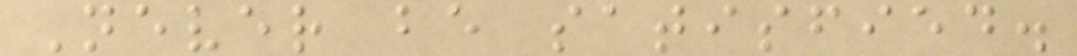Never be satisfied.
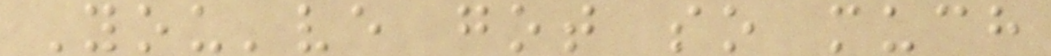You've got so much
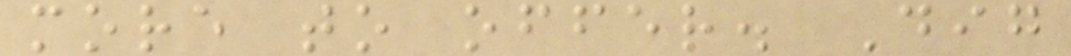more to offer. Dig
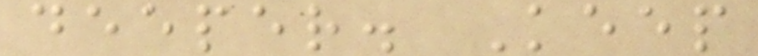deeper. Keep
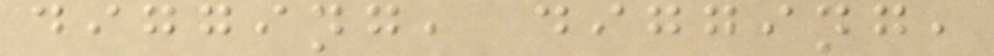digging, digging,
